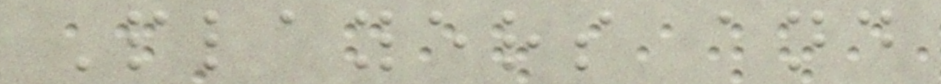Players and
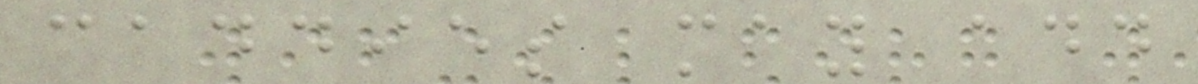caddies may add
